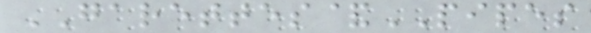GARETTES&PIPES
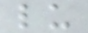lu
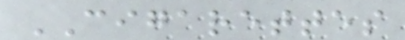CIGARETTES
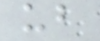ub
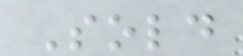Sold
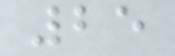25
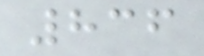836
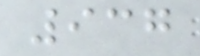937
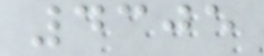4305
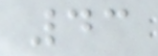43
